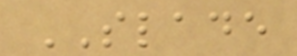SLADE
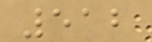512
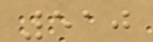510
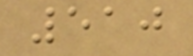510
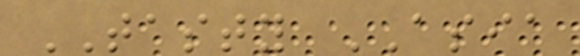TASTY ASIA
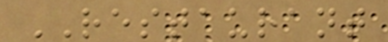RESTAURANT
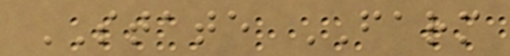STATE FARM
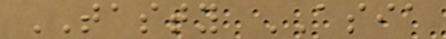TASTY ASIA
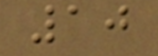10
